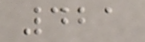421
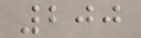200
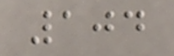104
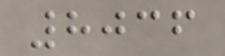8036
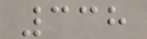338
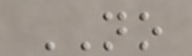NO
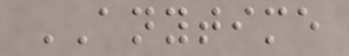ANYTIME
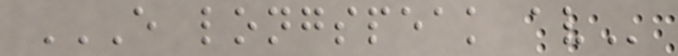E LONGSPEAK AV
